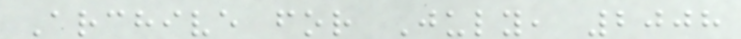Archive for July, 2008
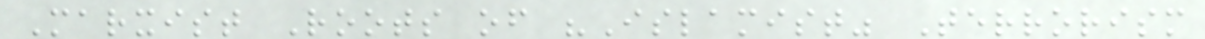Marxist Roots of "Islamist" Terrorism
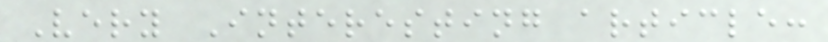Very Interesting article:
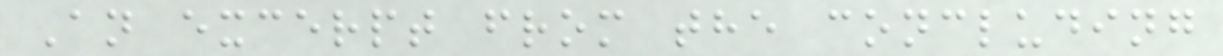An excerpt from the concluding
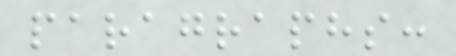paragraphs:
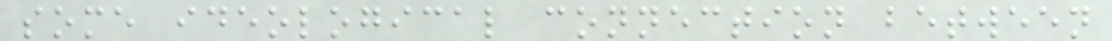some ideological connection between
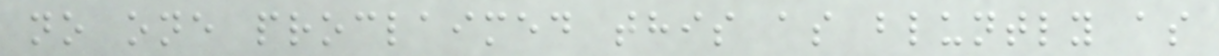no one proclaimed this as bluntly as
